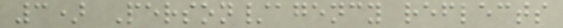3) Person/agency reflects
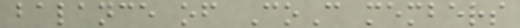balance of CoC members
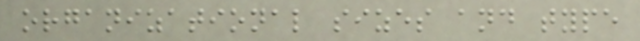organizational sizes and type
